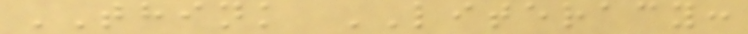THINK LITERACY:
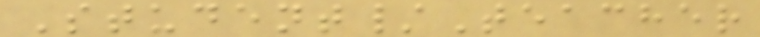Student/Teacher
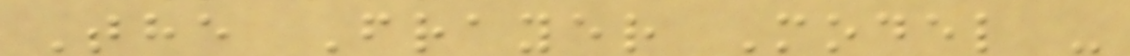The Frayer Model -
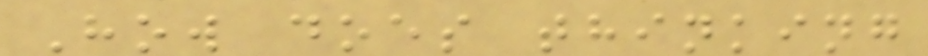How does thinking
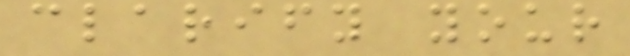clarify your
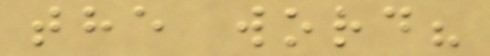the word?
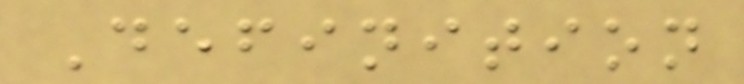Definition
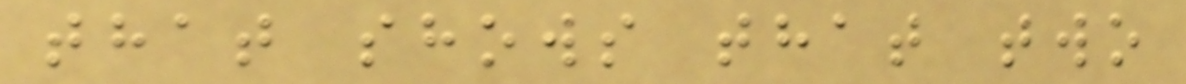that shows that two
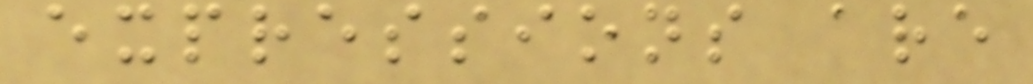expressions are
